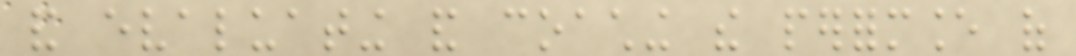and evaluating and coaching the performance of
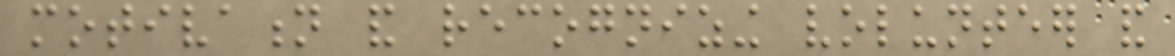motivation and recognizing volunteer and
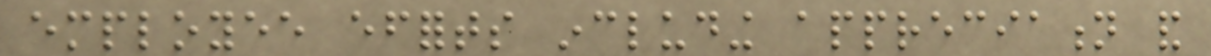employee efforts including appreciation and
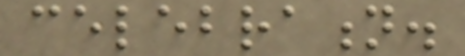celebration.
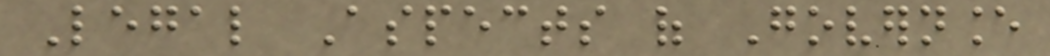Legal Aspects of Governance
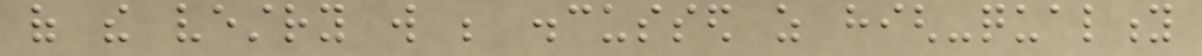of the vestry will be discussed as high-quality
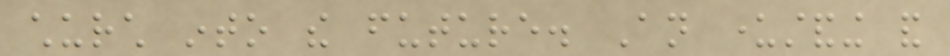church into the future. An understanding and
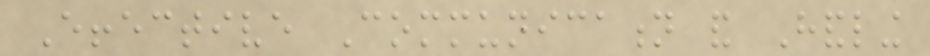Effective Communication and Handling
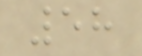58
